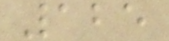125
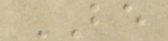BE
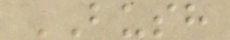BUSH
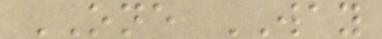ONE WAY
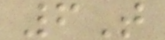6T
